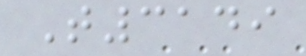T3149
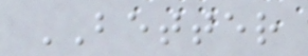BETTER
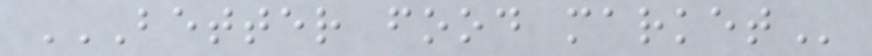BETTER FOOD MARKET
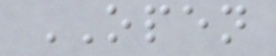OPEN
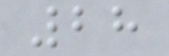28
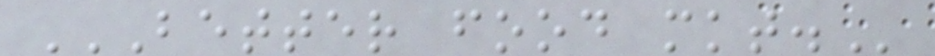BETTER FOOD MKT.
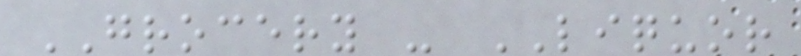GROCERY - LIQUOR
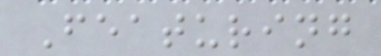Featuring
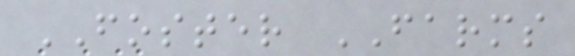FOSTER FARMS
